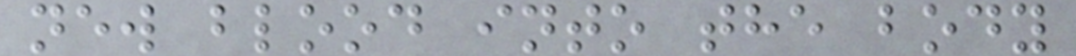new blood into the body
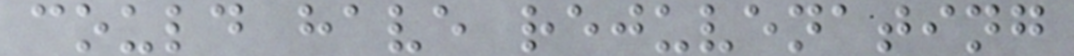could have rejuvenating
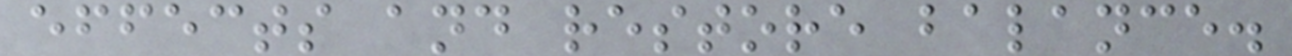effects and restore balance.
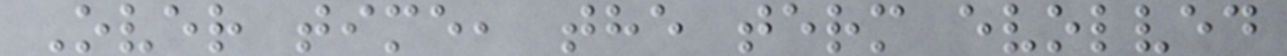Over time, the term evolved
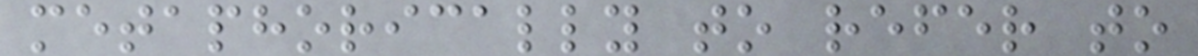metaphorically to refer to
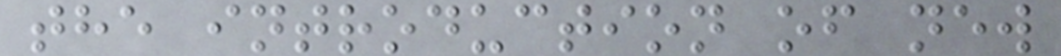the introduction of new
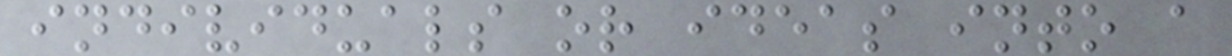individuals or ideas into a
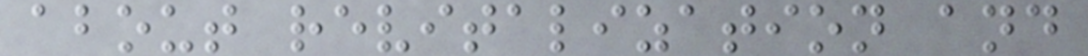about revitalization and
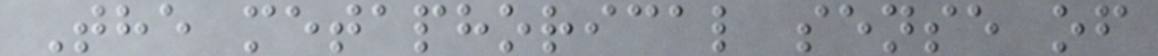The metaphorical sense of
